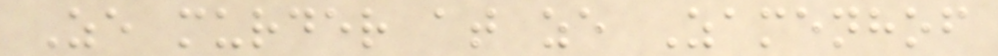Ze murder at ze Zamenhof
